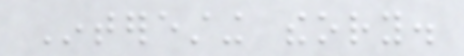Interesting theory.
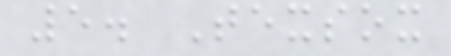5. Texsox
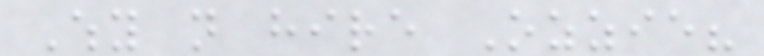Why not hire Ozzie?
